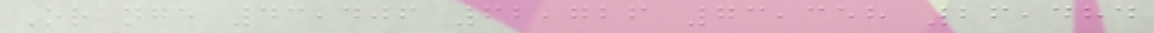Orange 43,406 62,726 73,358 26,484
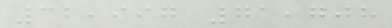32,997 71,708
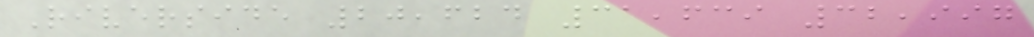Riverside 20,624 31,639 32,997
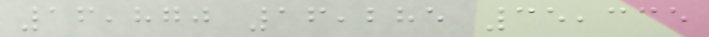16,870 16,285 35,335
